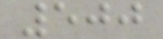500
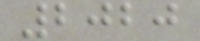2020
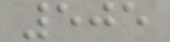505
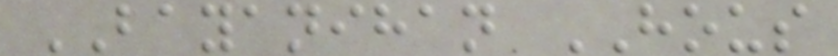BAYANIHAN HOUS
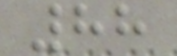88
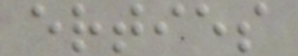erties
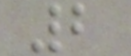2
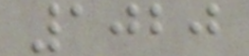1020
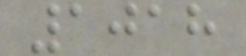1018
